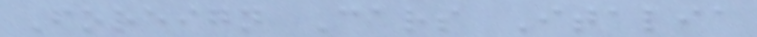Foreign Cars Italia
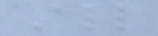All
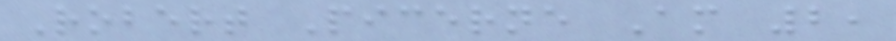Robert Picerne Am 2,
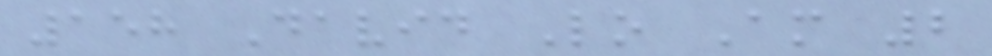158 David Lo Am 2
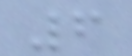6
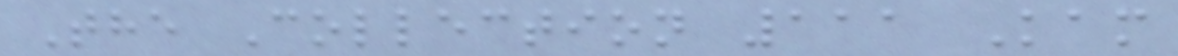The Collection 111 Kam
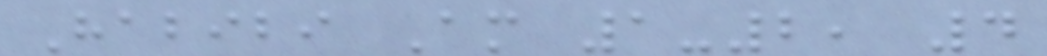Habibi Am 1-2, 4
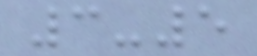3-5
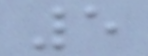5
